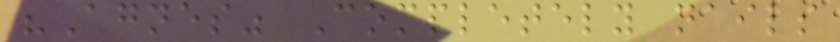"Agnes" Completely nails
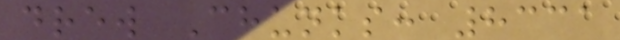drew Chunks: 8331
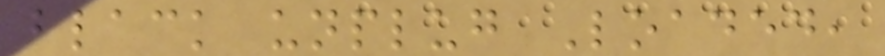black unplug Loaded,
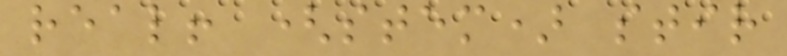real! (stem) stir
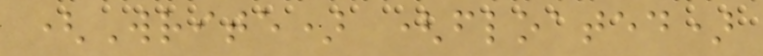(Write) (floated)
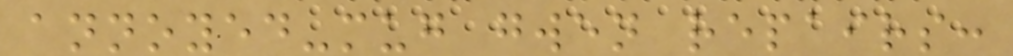annoyed-mug gwen repairs:
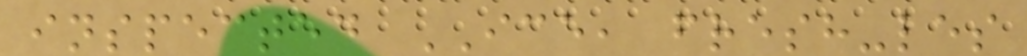inspected ICE, fresh-les
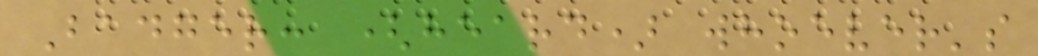Badger: (heard) whoever's
